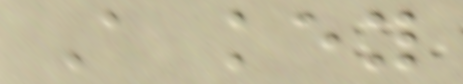A key
